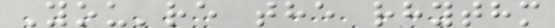You're the rhythm
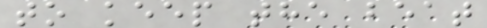to keep the beat
